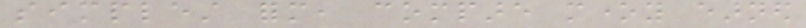simplest form, compare money earned
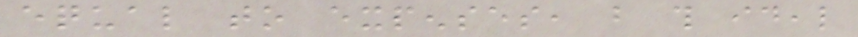equal to expenses, but this ideal
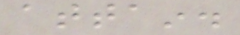attain.
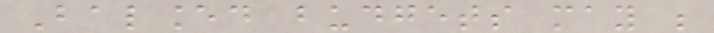Balanced budgets may be
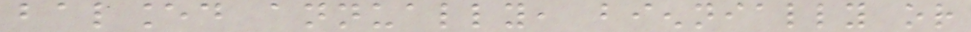balanced annually, biennially or
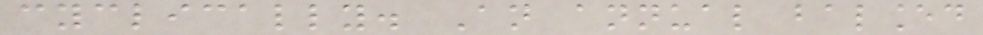cyclically. An annual balanced
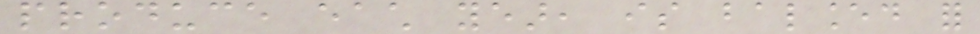produce each year, is balanced for
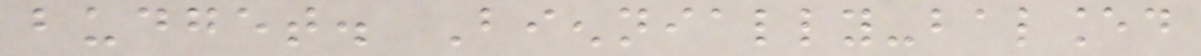budget. Biennially-balanced
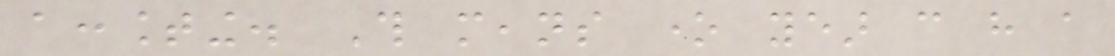accounting. This means one year can have a
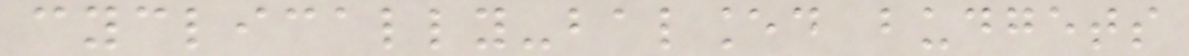cyclically-balanced budgets
